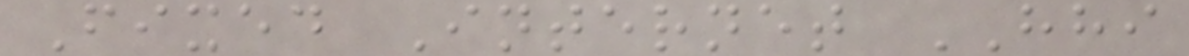Fixed Internet HHI
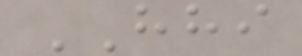HHI
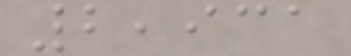2,931
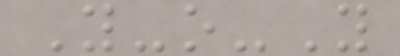Y-o-Y
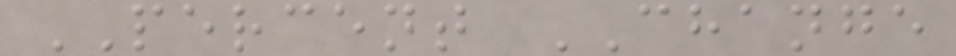PERCENT CHANGE
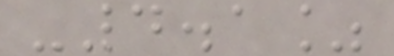-4.1%
